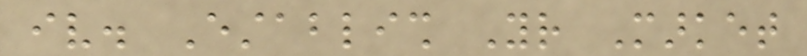iv. Establish Your Market
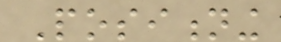Positioning
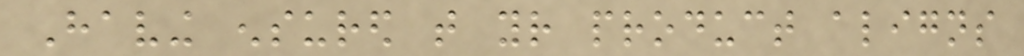Having ensured that your product aligns
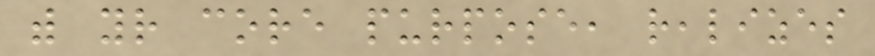with your core purpose, realizes
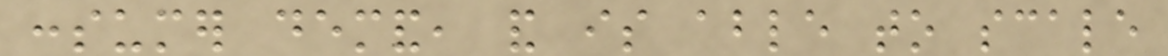consumer demand, and is able to scale
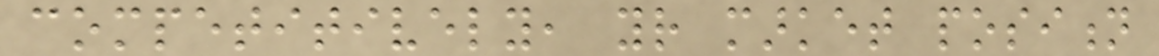competitively, your market position
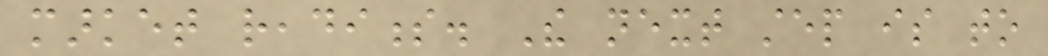market readiness. The next step is to
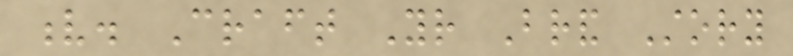v. Craft Your Brand Story
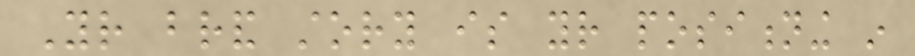Your brand story is your positioning in
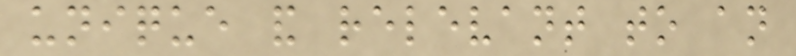unique and relevant to an
